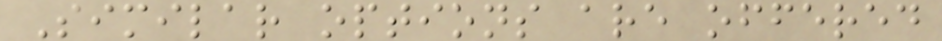Similar options are offered
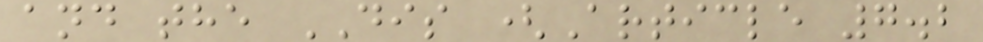and the DIS (Article 7.2
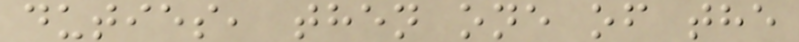duties, then one of the
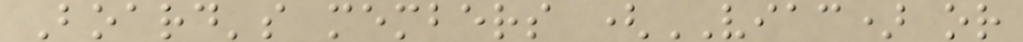Board's members (VIAC) or
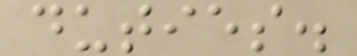duties.
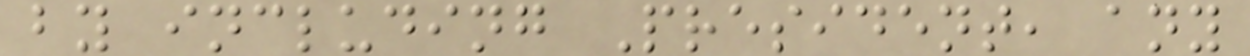by including President, any
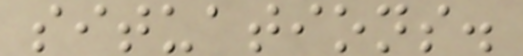situations.
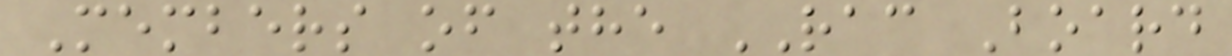Members of the RAC Board
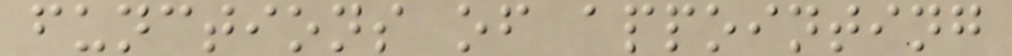functions of appointing
